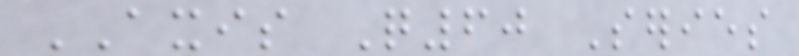AXIS Q60 Series
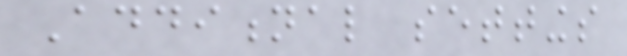Additional settings
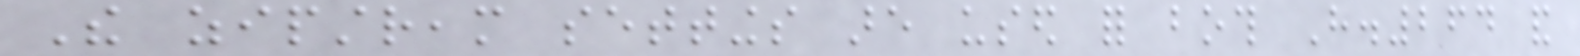The zipstream settings are used for both H.264 and
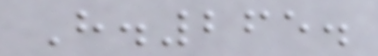H.265.
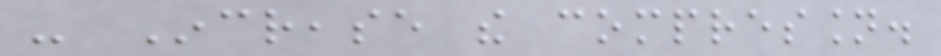- Increase the compression.
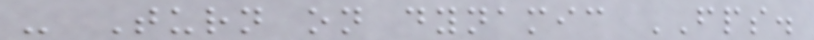- Turn on dynamic FPS.
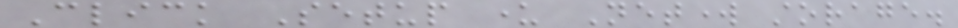Click Setup under Network storage.
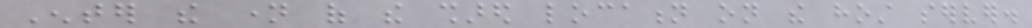Enter the name of the shared location on the host server.
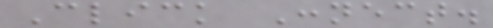Click Connect.
